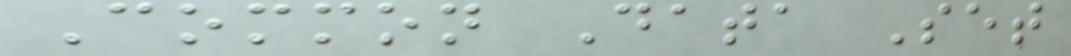Common Data Set
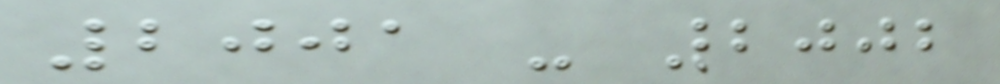2001 - 2002
